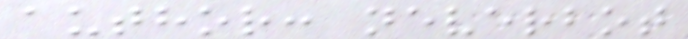author: neverbot
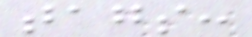tags:
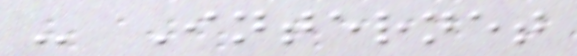- Internet
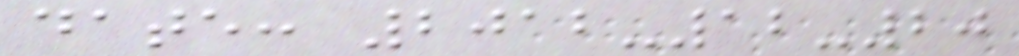date: 2012-12-20
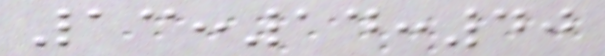13:14:40
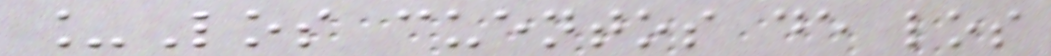_Los cuentos de los
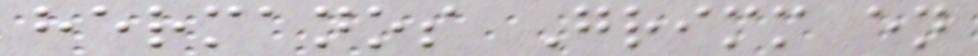hermanos Grimm en
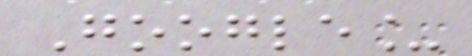Google_
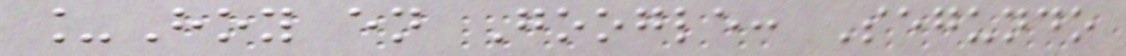_Hoy en Google: Segundo
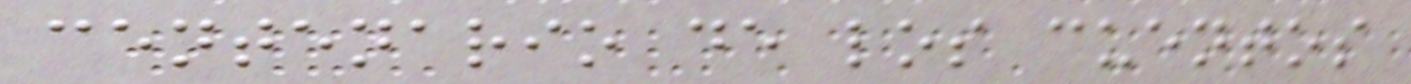centenario de los cuentos
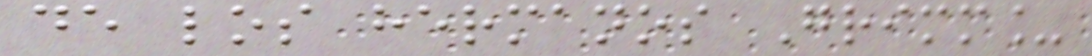de los hermanos Grimm_
